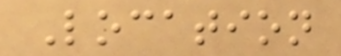Location
